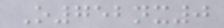O752nx0
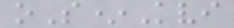oS*Kvi
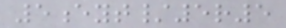5eyt/5r5
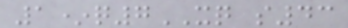1*q7XQ s43
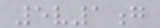5v1g
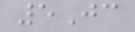5Jc
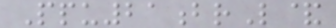Ppu21brL&
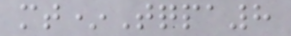mt*Tqpa8
